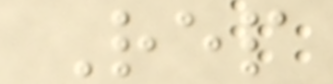Rep
